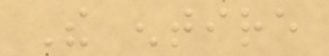The entire
